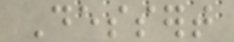Dessert
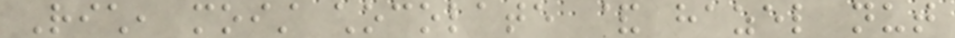Rich, moist chocolate & hazel nut
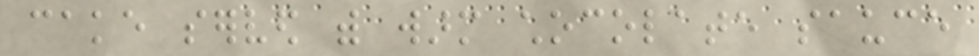cake served with warm chocolate sauce
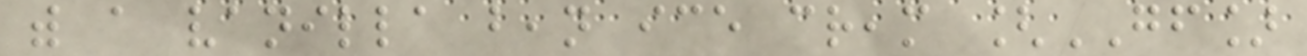with a vanilla bean ice cream [GF]
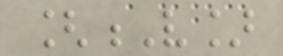[V]
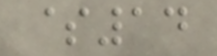$14
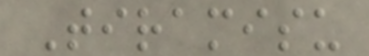Tiramisu
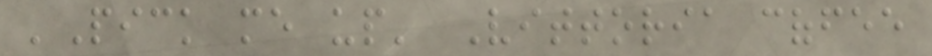'Pick me up' Vittoria coffee
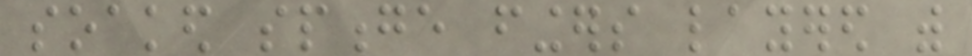soaked sponge fingers layered with
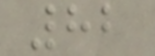82
